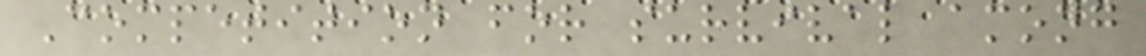Competition for survival among
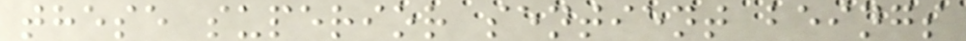these superior sentient beings
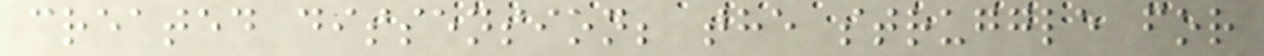created dissension; the struggle for
